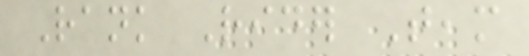Rank Rider Team
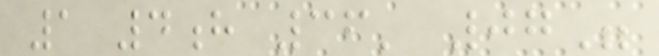1 4h 36' 07"
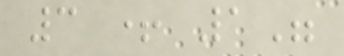3 + 1"
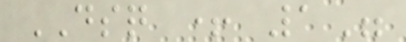DSQ + 1"
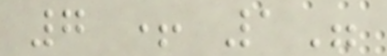7 + 1"
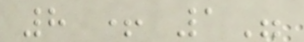8 + 1"
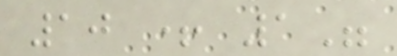10 + 1"
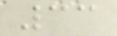33
